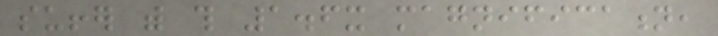suffer with this 1.6x magnification,
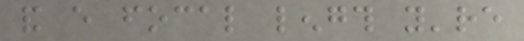and every focal length you're
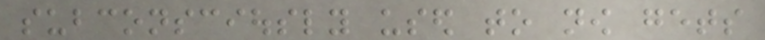subconsciously used to now gets
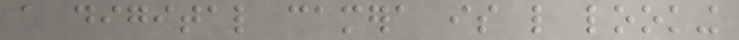a digital camera is like looking
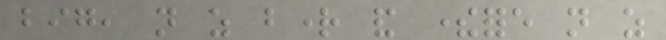big, not as bright and therefore not as
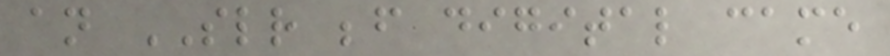an SLR before digital came
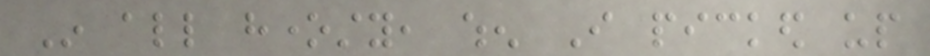In all honesty, when I picked up
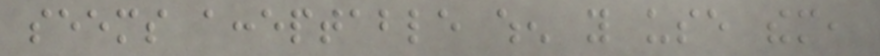seems acceptable when you use them,
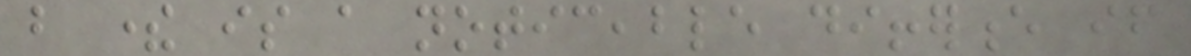but there is a noticeable difference if
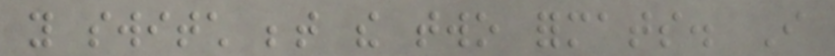you switch between the two formats. I
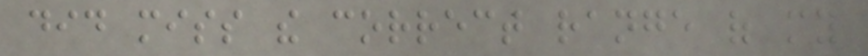did miss the correct range of my
